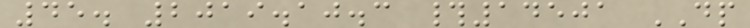45. 2019.10.3 #14501 DP
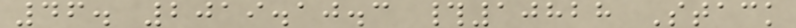46. 2019.10.3 #10828 Stack
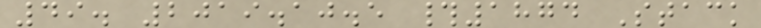49. 2019.10.5 #1874 Stack
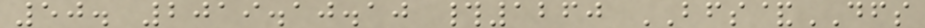50. 2019.10.10 #1260 BFS&DFS
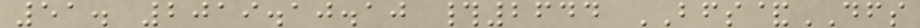51. 2019.10.10 #2644 BFS&DFS
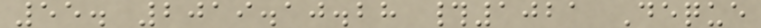55. 2019.10.28 #1021 Deque
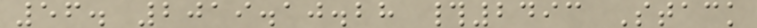56. 2019.10.28 #2493 Stack
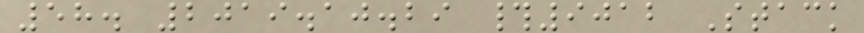58. 2019.10.29 #9012 Stack
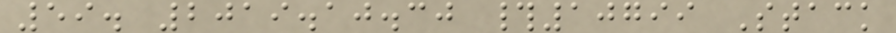59. 2019.10.30 #10799 Stack
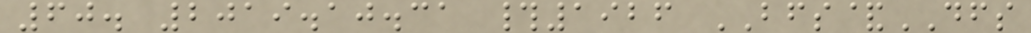60. 2019.10.31 #1926 BFS&DFS
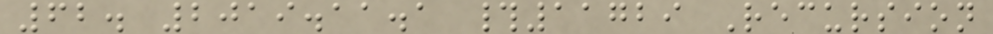62. 2019.11.1 #11729 Recursion
